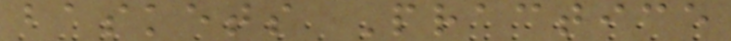baskets Practice
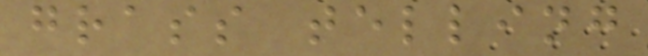grass telling
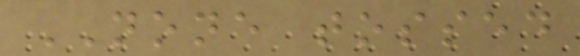NONE tossed
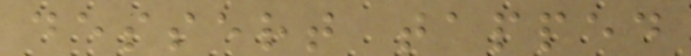dessert tapped
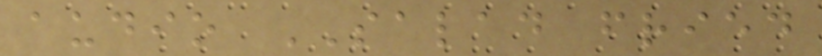audio SALAD fried
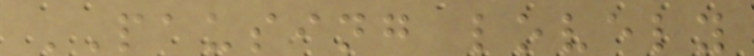PAUSING lovely
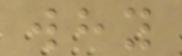why
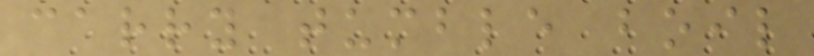carry tumble boil
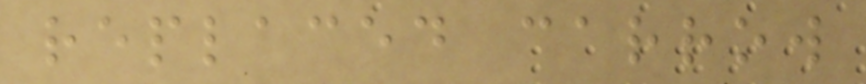replaced carrow
